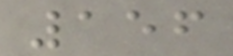156
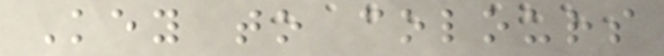Key to colours
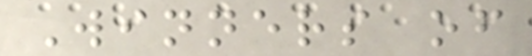Winners of
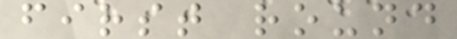first round
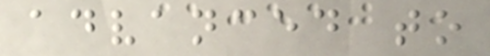advanced to
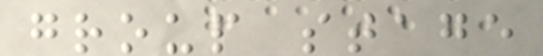group stage
